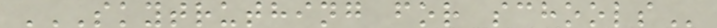SKYTRUTHING FOR SCHOOLS
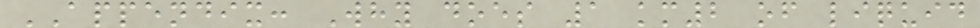APPENDIX: Why does 1 km2 of liquid
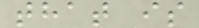that is
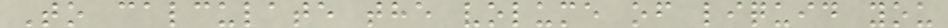To calculate the volume of liquid you
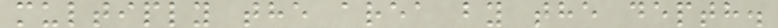multiply the area by the depth.
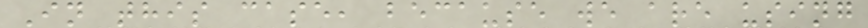In this case, because we are using
